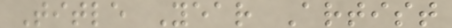Title Year Artist
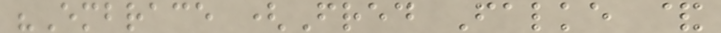"Embrace (Fred Falke &
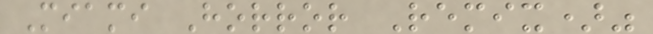Miami Horror Remix)"
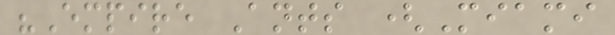"Empire Ants (Miami
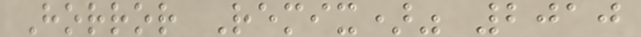Horror Remix)" 2010
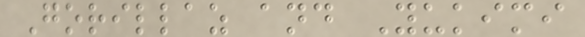Gorillaz and Yukimi
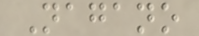Nagano
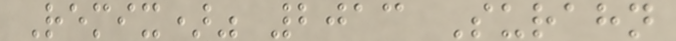Remix)" 2013 Surahn
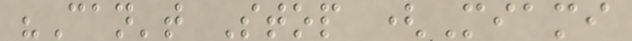"Can't Stop (Miami
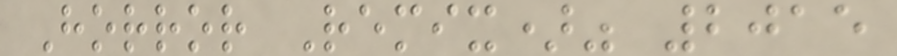Horror Remix)" 2015
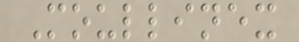Moullinex
